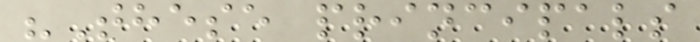"These principals
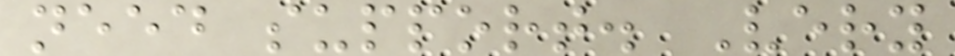need support. Very
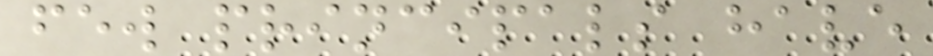few principals have
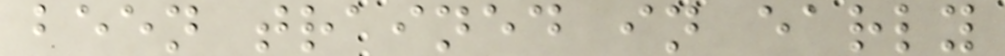been trained in early
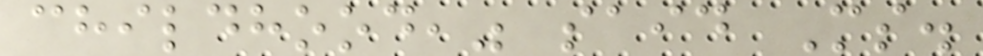childhood," said Ms.
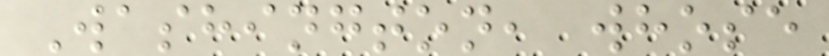Washington, whose
